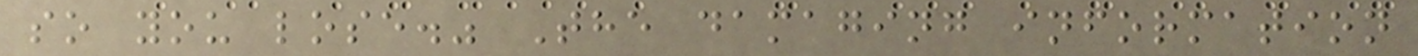so you lose." The damaging information
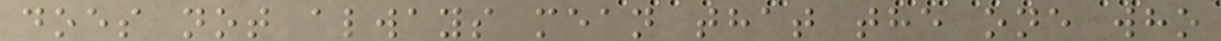does not always mean that the one who
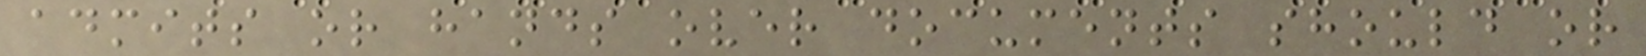admits or hands over documents should or
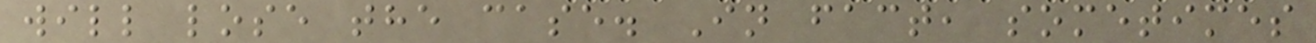will lose the case. In fact, sometimes
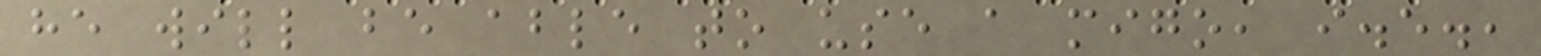he will be able to use a migo, i.e.,
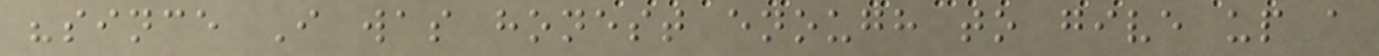"since I was honest enough to give up a
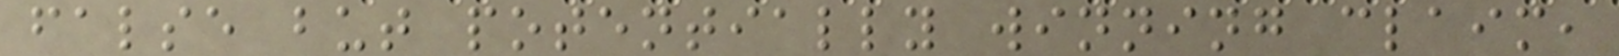false but potentially winning claim,
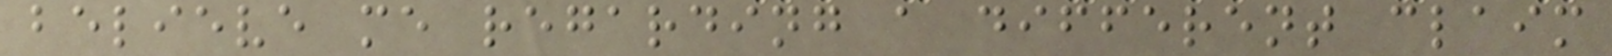believe me regarding a different claim
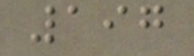197
